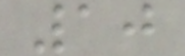10
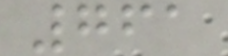761
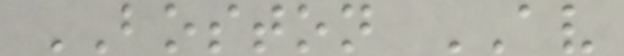BOSTON AV
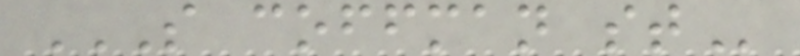S COFFMAN ST
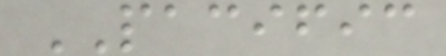PACIFIC
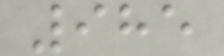985
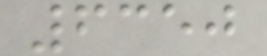6350
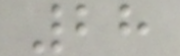28
